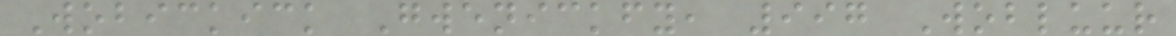Wobickick Gwenickfy, 997 Wobluur
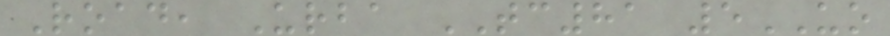Road, Urba TC81 5UO
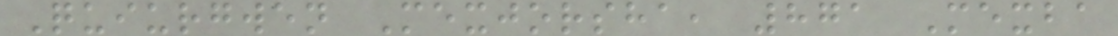Quiurgwen Mexjorsha, 871 Mexba
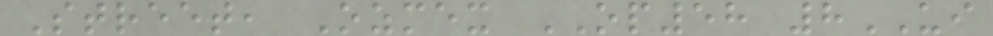Street, Ozmex OP58 8UI
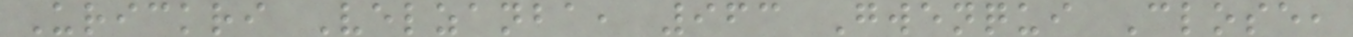Urickri Velzanba, 963 Gwenqui Close,
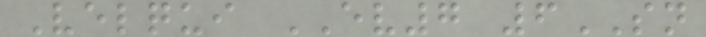Velqui EV7 6SN
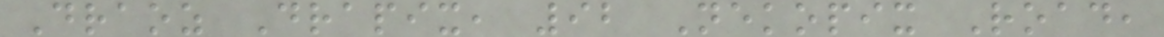Draoz Drapix, 92 Nekopix Road,
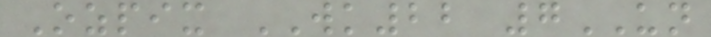Ozpix WK22 7UN
